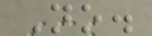No.
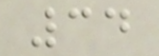34
